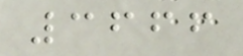3666
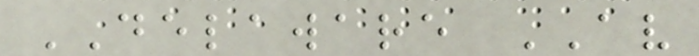DELAWARE AV
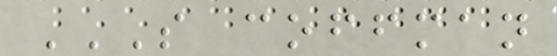S COFFMAN
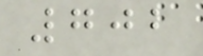702
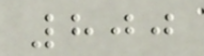800
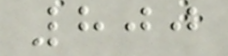800
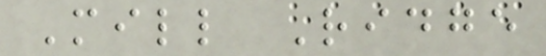Mill Ridge
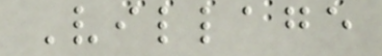Village
